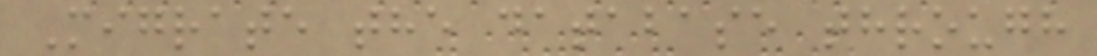Migrate the database through
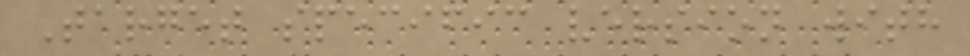Target specific version with
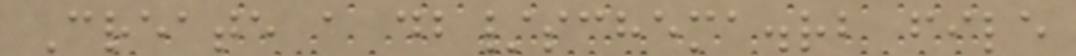Create a db/schema.rb file
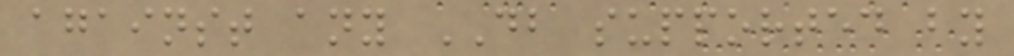against any DB supported by
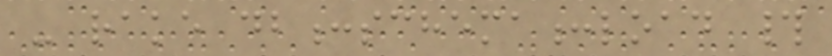- rake db:schema:load #
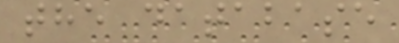the database
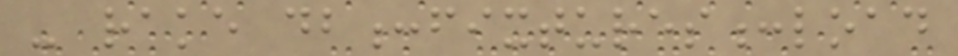- rake db:fixtures:load
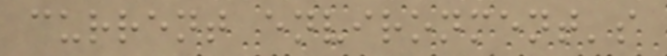current environment's
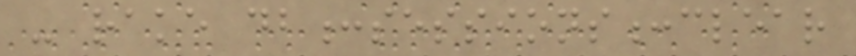- rake db:sessions:clear
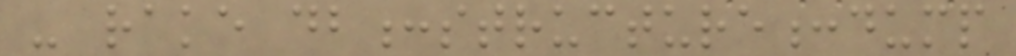- rake db:structure:dump
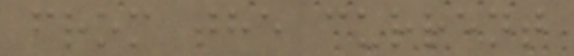from the current
